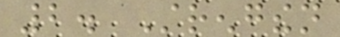2. Strengthen
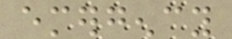emergency
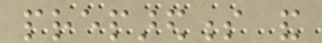preparedness and
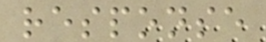response
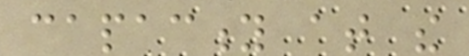capacity at the
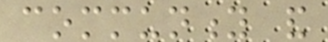community and
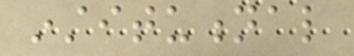institutional
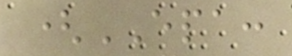(EPA:
